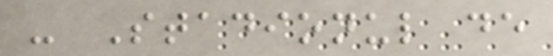- Stadionul de
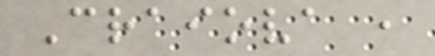Craiova ,
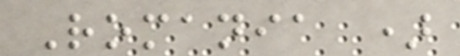Romania )
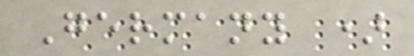Germany )
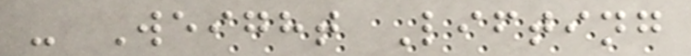- Weight Lifting
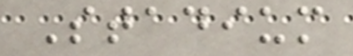Stadium
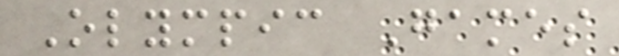Olympic Games
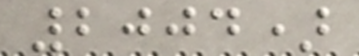2004)
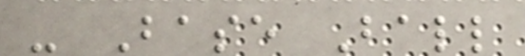- Base Ball
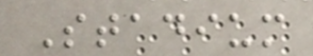Stadium
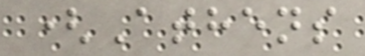(Athens
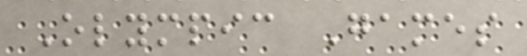Olympic Games
